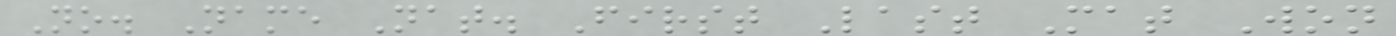No. Name Nat. First Last Mat Won
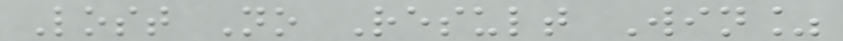Lost No Result Win%
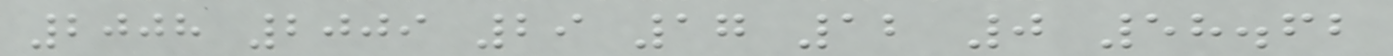2008 2009 29 17 12 0 58.62
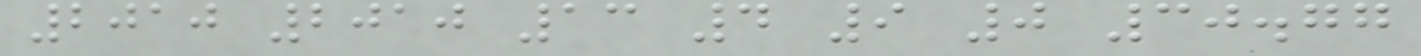2010 2010 13 4 9 0 30.77
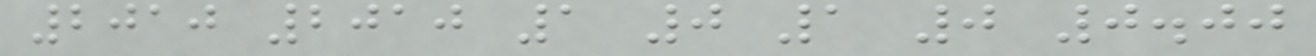2010 2010 1 0 1 0 0.00
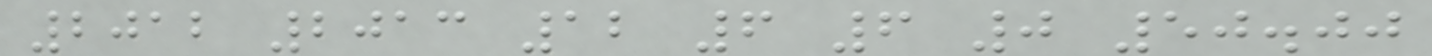2012 2013 12 6 6 0 50.00
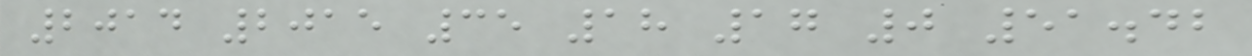2014 2015 35 18 17 0 51.42
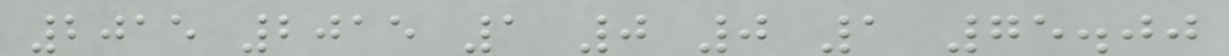2015 2015 1 0 0 1 75.00
